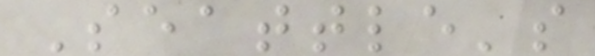Seattle's
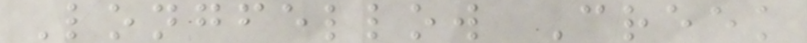Longfellow Creek
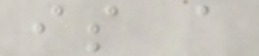is a
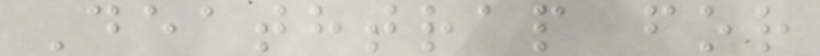Deathtrap for
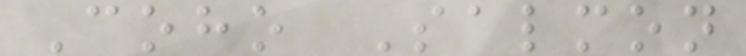Coho Salmon
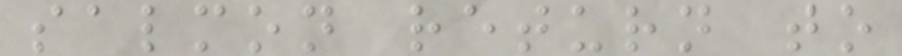salmon return to
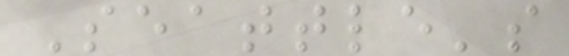Seattle's
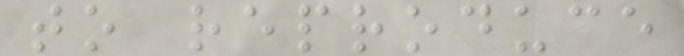to reproduce
